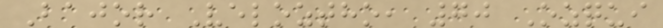Bajor Veloztho, 70 Ozqui
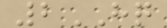2HQ
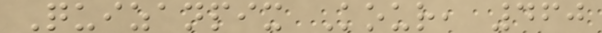Quizanpix Kour, 460
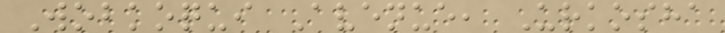Wobkoqui Avenue, Urkosha
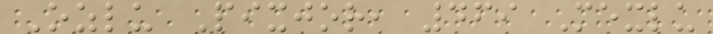Ozlu Pixjor, 469 Mexlu
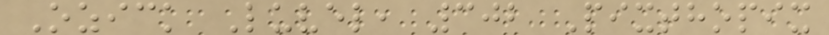Ozick Luvel, 302 Pixthopix
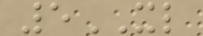5XL
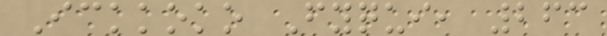Ickkoko Fyqui, 263
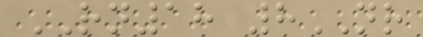RN18 8NR
